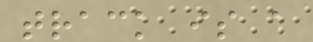track is a
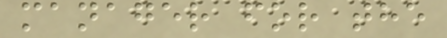manager for the
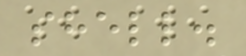shell.
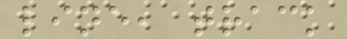line, track
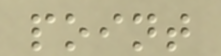point
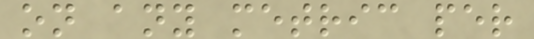on any metric per
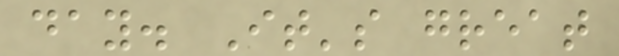day. It's great
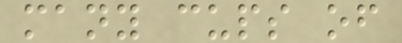many cups of
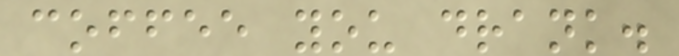coffee you drank.
